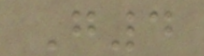G4
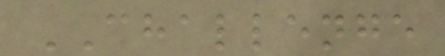CHALLENGE
